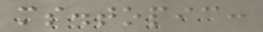ms.topic:
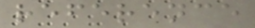reference
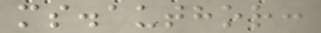ms.author:
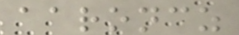aaroncz
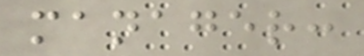manager:
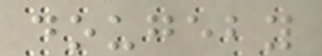dougeby
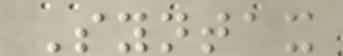Syntax
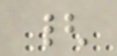{
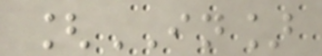[IN]
